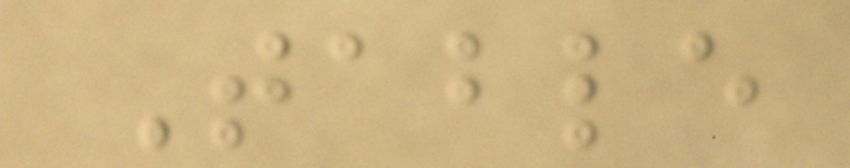Table
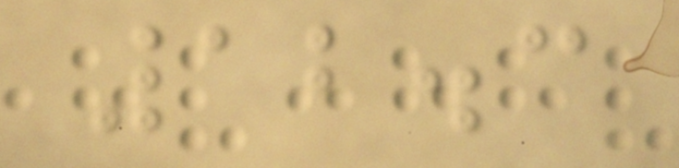12.3
